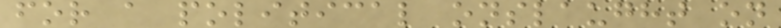for a political onslaught on
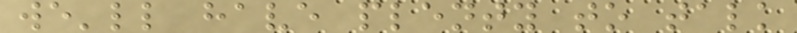we'll have plenty to talk
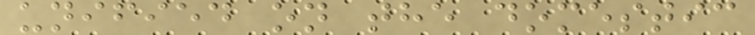unified on the domestic
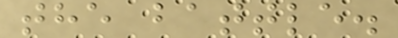the battle.
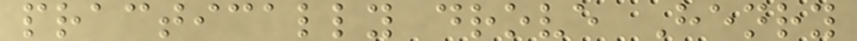practically drove Henry
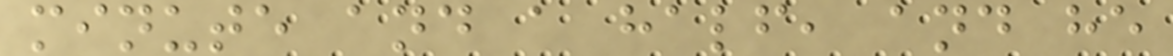minute and a half, and he
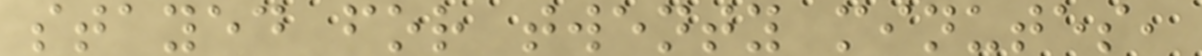stayed for twenty minutes,
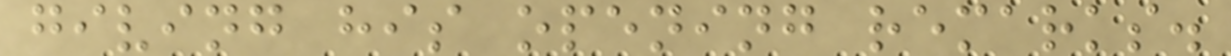giving his opening remarks.
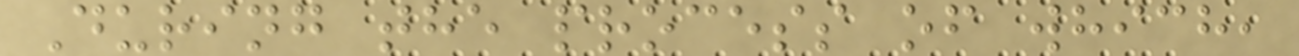During the process of which,
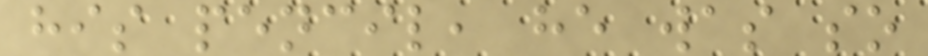his pencil, he was so
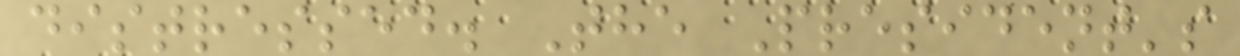distressed. The President's
